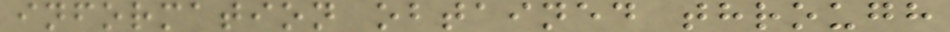information obtained through
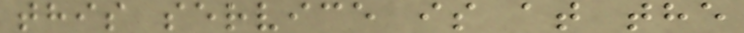this service is at the
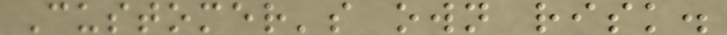Customer's own risk.
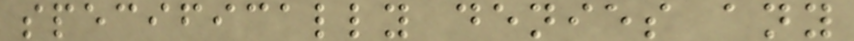specifically denies any
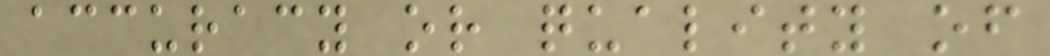accuracy or quality of
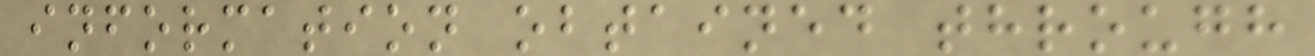information obtained through
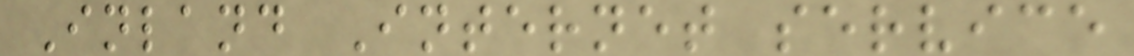Inland Internet service
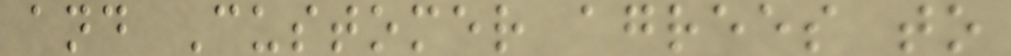and Customer agrees to
